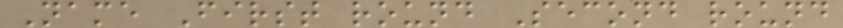Name First round Second round
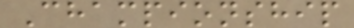Championship
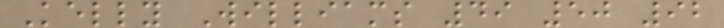Kelly Williams 49 50 92
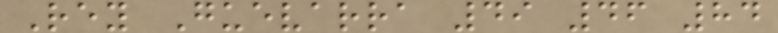Rey Guevarra 49 46 84
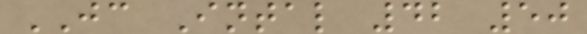JC Intal 42 50
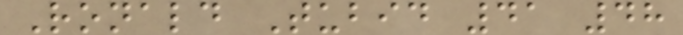Ronald Tubid 41 48
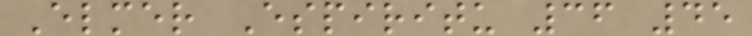Elmer Espiritu 36 45
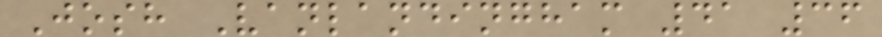Josh Vanlandingham 41 36
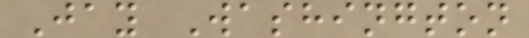Jay Washington
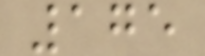175
